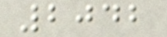2042
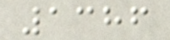1386
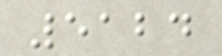5124
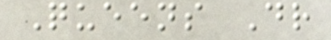Queens Dr
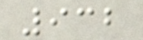932
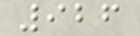926
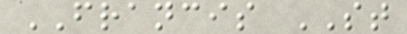FRANCIS ST
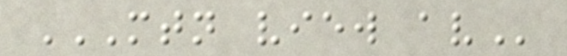MTN VIEW AV
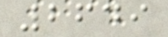2649
